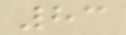83
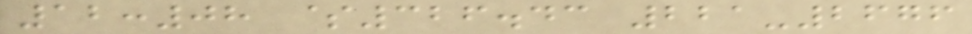12:08 $326.43 221-2676
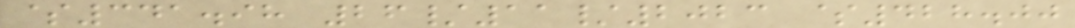$341.98 26/11/2023 $428.00
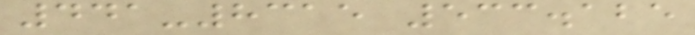441-8315 533.125
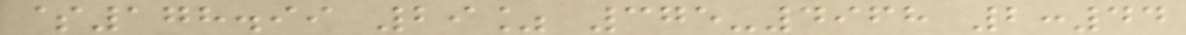$178.99 29% 375-4968 2:44
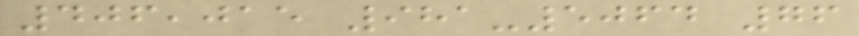406,015 981-5064 76
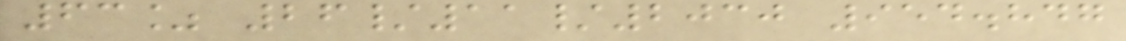63% 26/11/2030 954.847
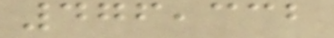476,332
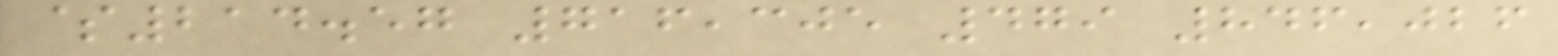$214.57 716,305 479 846,026
